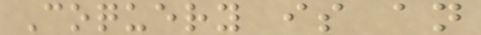Coquery is an
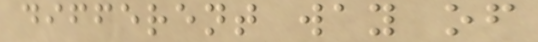different way of
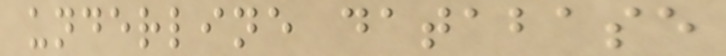underline database
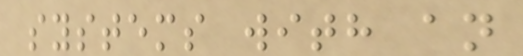systems with an
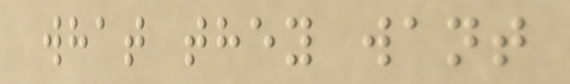what they want
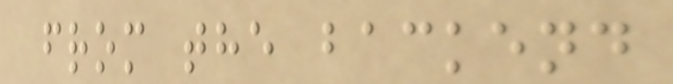from the backend
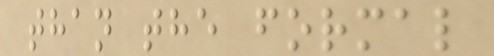than the formal
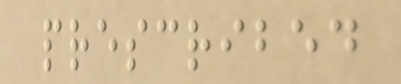prescribed
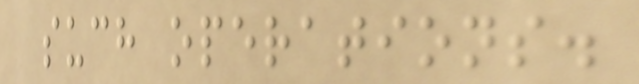such operations.
